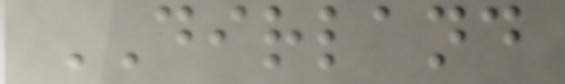DIRLAND
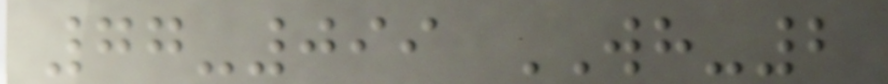77-099 WH-2
